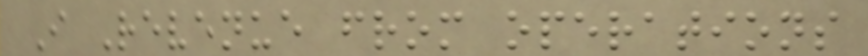I Revenue from operations
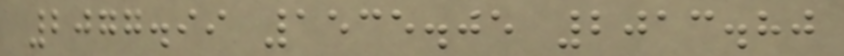2077.99 1535.05 2013.80
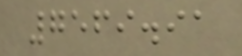7569.91
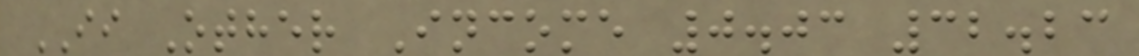II Other Income 0.03 32.23
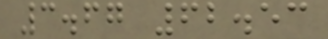3.67 62.53
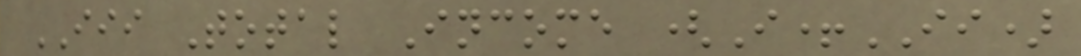III Total Income (I+II)
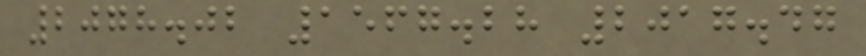2078.02 1567.28 2017.47
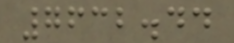7632.44
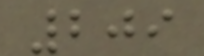209
